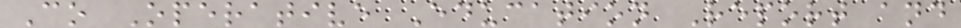Co Operative Education Report and
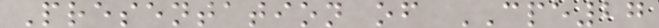Presentation of CPE27
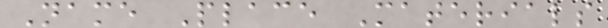Name Place Materials
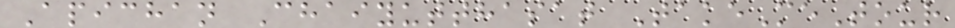Apichan Chaiyutthasat TakeMeTour
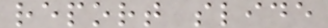report slide
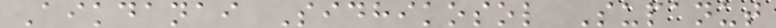Aikdanai Sidhikosol Supanut
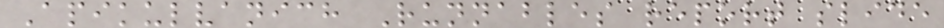Apikulvanich Runnables report slide
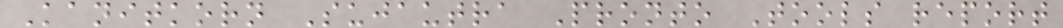Kanitkorn Sujautra Pronto Tools report
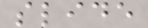slide
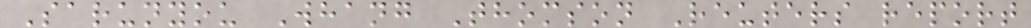Sarunyou Whang Thomson Reuters report
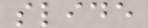slide
